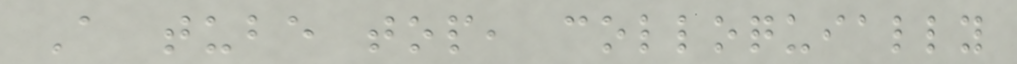A tube top, colloquially
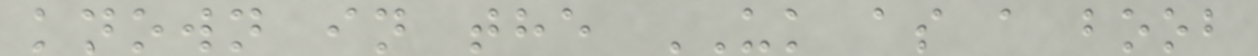known in the UK as a boob
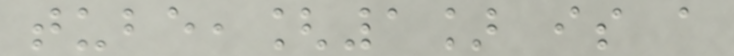tube,[1] is a
